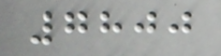7800
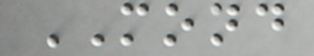MOND
